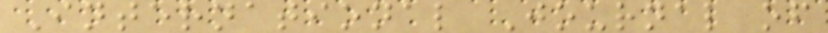International Journal of
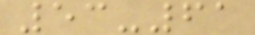53-61
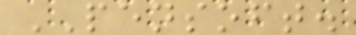PENSOFT.
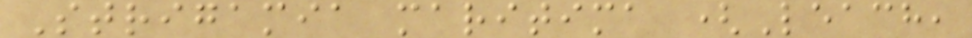Strigamia maritima (Leach,
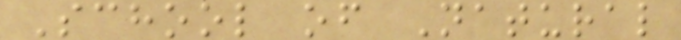School of Natural
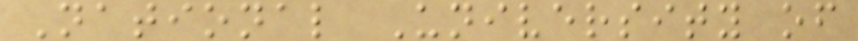National University of
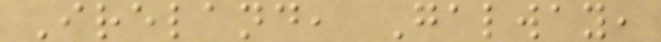Ireland, Galway,
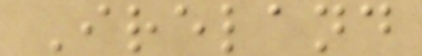Ireland
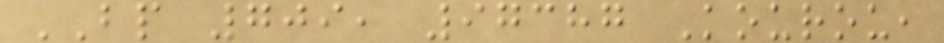BP 709, 97387 Kourou,
